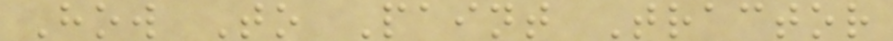How To Paint Tractor
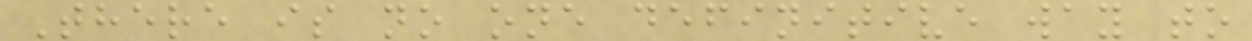There is no one definitive way to
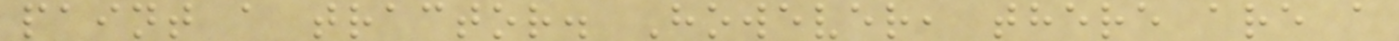paint a tractor. However, there are a
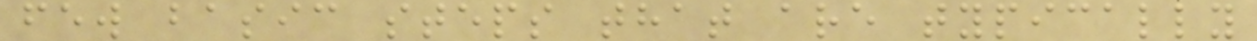few basic steps that are typically
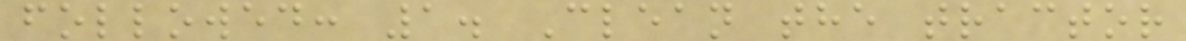followed: 1. Clean the tractor
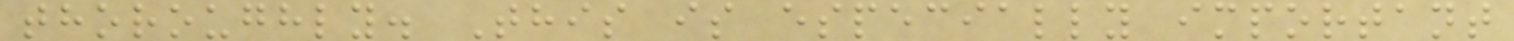thoroughly. This is especially important
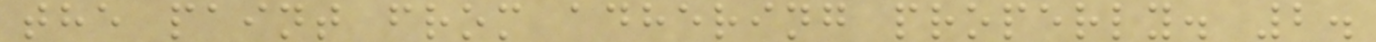the paint from adhering properly. 2.
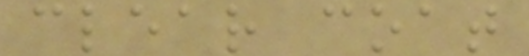clear coat
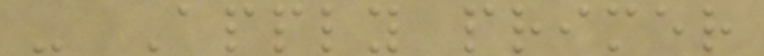- Apply primer
